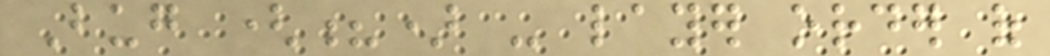Bug (?) - layer order of
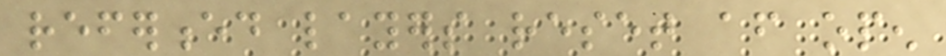referenced layers reset after open
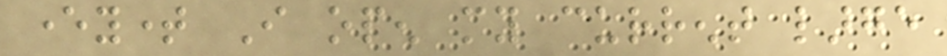everytime I open my current large
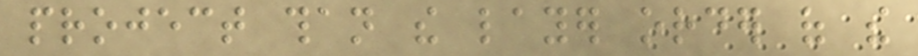project than the layer order of the
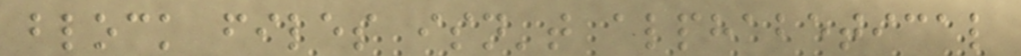block files isn't alphabetical
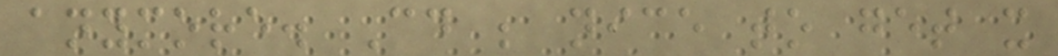anymore. Could be nice to get it
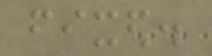fixed.
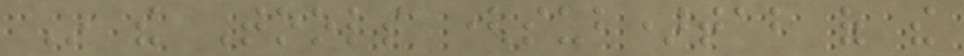In the Tools (sub)tab of the
